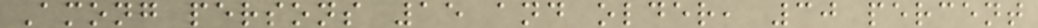Among persons 15 and older, 30 percent
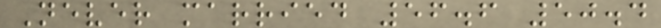Never married 56.6 50.4
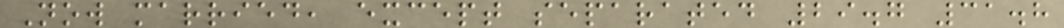Now married, except separated 29.7 31.8
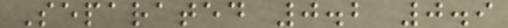Separated 0.2 0.9
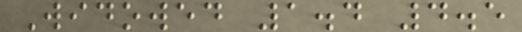Widowed 1.4 4.5
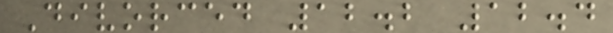Divorced 12.2 12.4
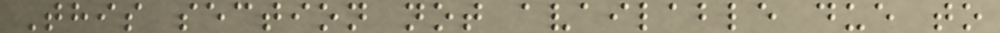This section not available due to
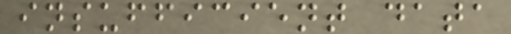insufficient data
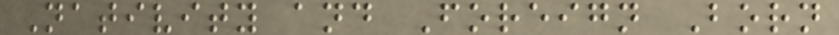Nativity and Foreign Born
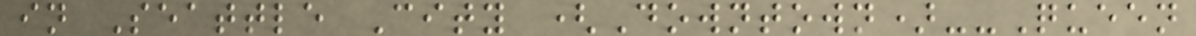in Seattle City (Downtown)--Queen
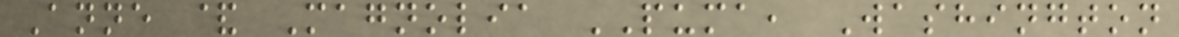Anne & Magnolia PUMA, Washington
